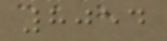8054
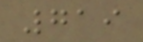719
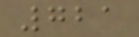721
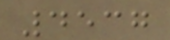4537
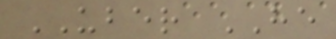UBER HE
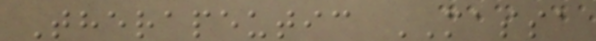Therapeutic MASSA
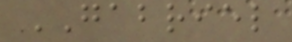GABRIEL
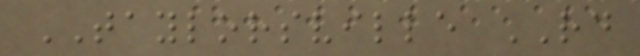TAYLORSVILLE RD
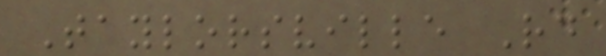Taylorsville Rd
